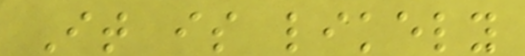It is likely
